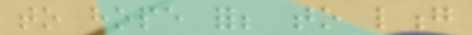to hope for; to long
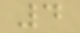4
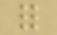for
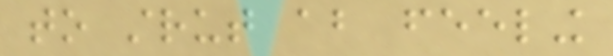to strut about feeling
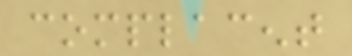complacent
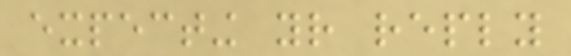expecting your reply
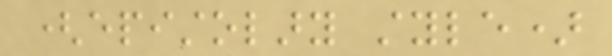(epistolary style)
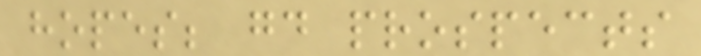hopes; good prospects
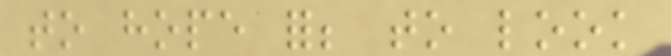to hope for; to look
